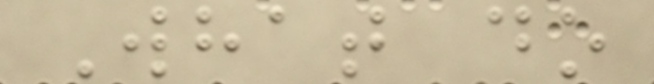What do
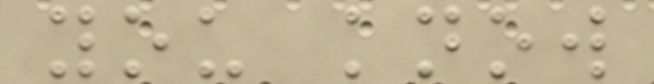you know
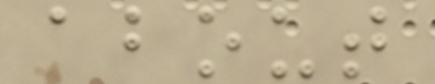about
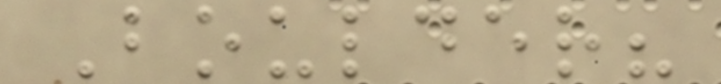Boulder?
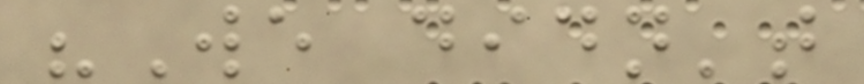"We didn't
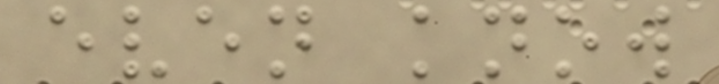even know
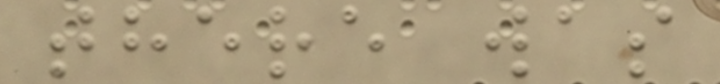there was
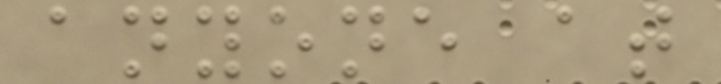anyone at
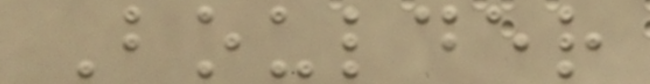Boulder
